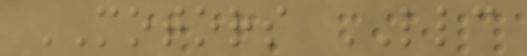MOTORS LLC
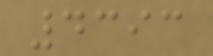4393
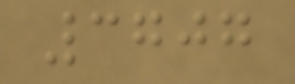3707
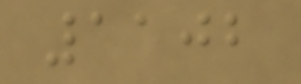1102
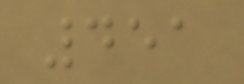451
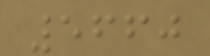5660
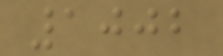1002
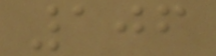106
